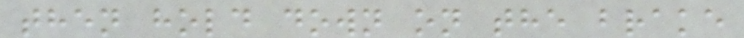then hold down on the brake
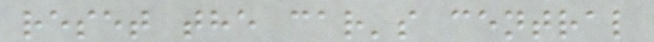reset the car's central
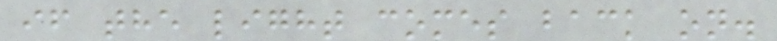if the light comes back on.
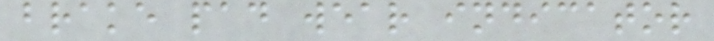brake pad wear indicator
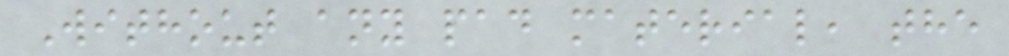Without any pad material, the
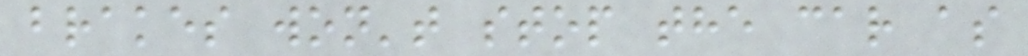brakes won't stop the car as
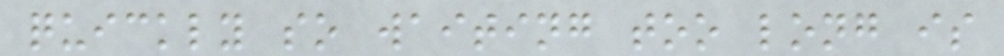quickly so waiting too long is
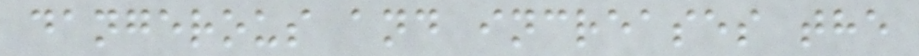dangerous and increases the
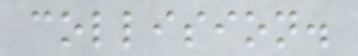collision.
